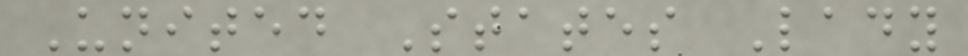United States Lady
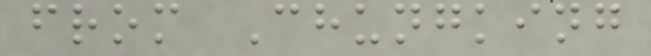from Chungking
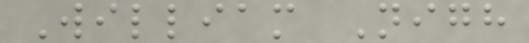William Nigh
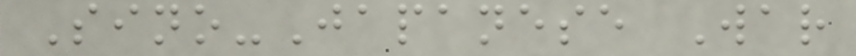Sino-Japanese War
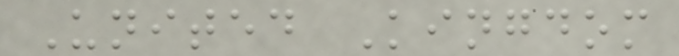United Kingdom
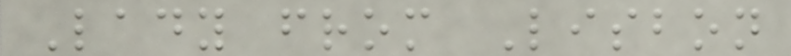Lady from Lisbon
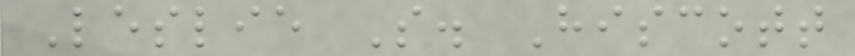Leslie S. Hiscott
